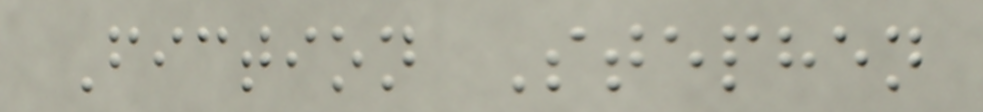Fiction Stephen
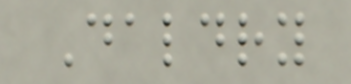Daldry
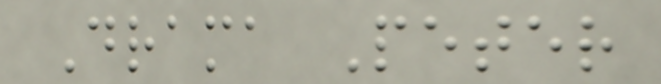Drama Peter
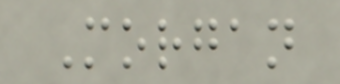Morgan
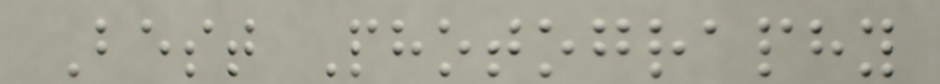Best Photography
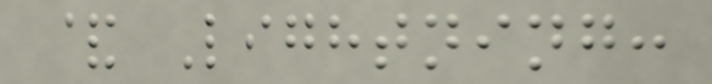& Lightning:
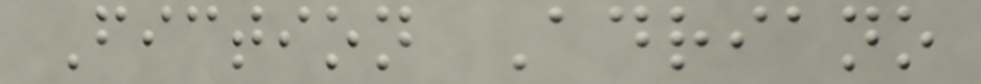Fiction Adriano
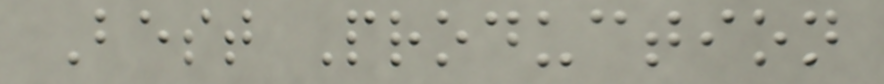Best Production
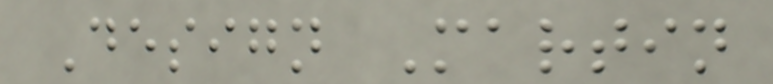Design Martin
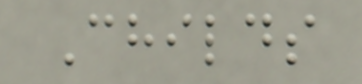Childs
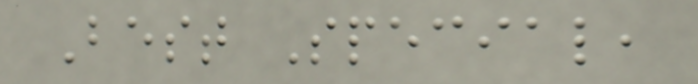Best Special,
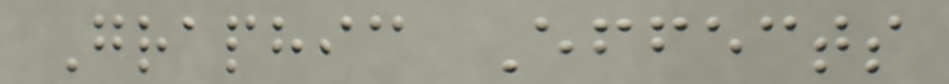Graphic Effects
